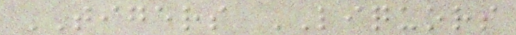TIGERS LIQUORS
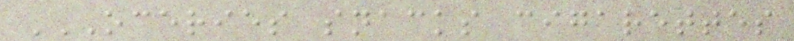OCERIES SNACKS CIGARETTES
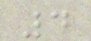4
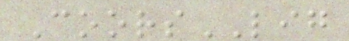CoorsLIG
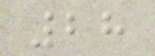28
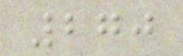270
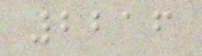2216
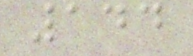144
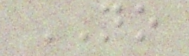NO
